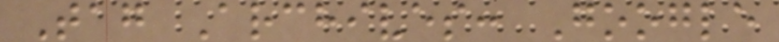Tag Archives: Google
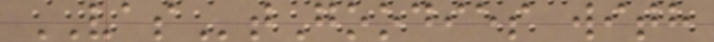VAStGoodies with
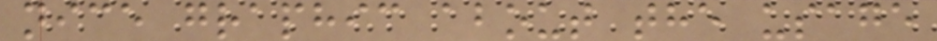nice graphic about the usage
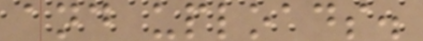and uploads.
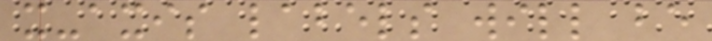x-axis labels will be
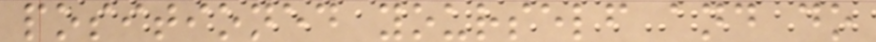positioned yourself and do
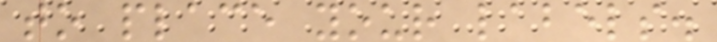to place your labels.
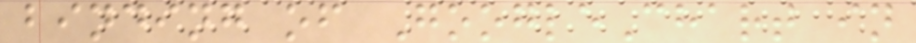binding of GoogleChart in
